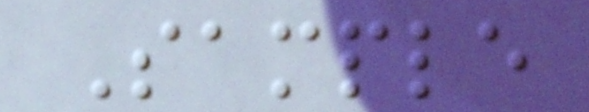Sample
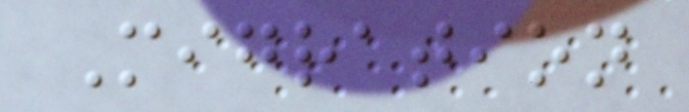Migration
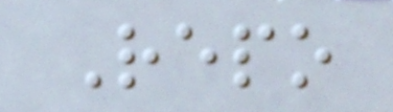Repo
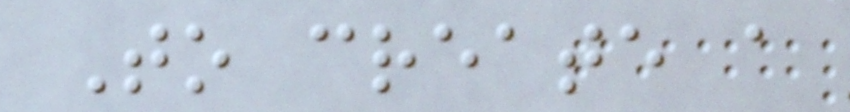To create a
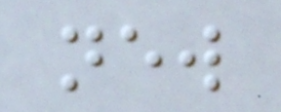new
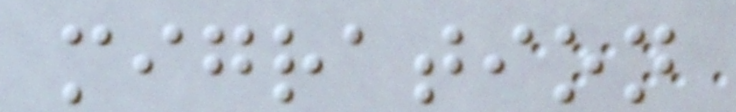migration
